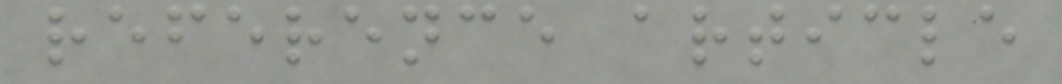reference article
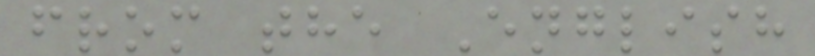from the English
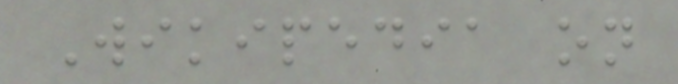Wikipedia on
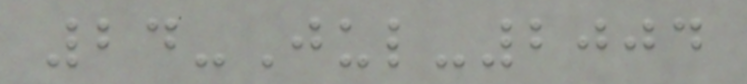24-Jul-2004
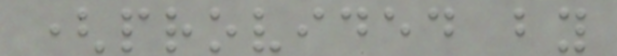(provided by
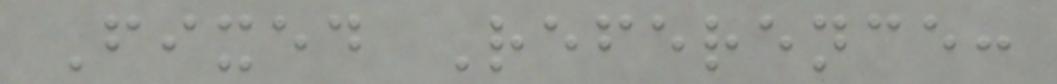Fixed Reference:
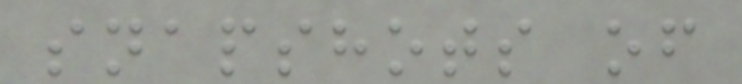snapshots of
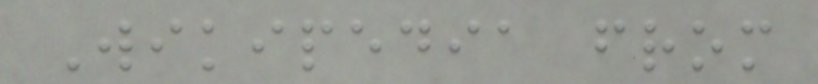Wikipedia from
